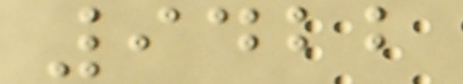9422
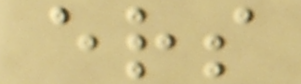ers
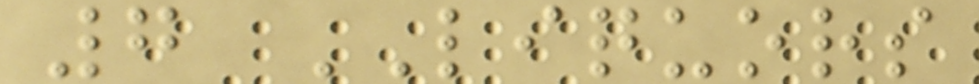7 LIQUORS
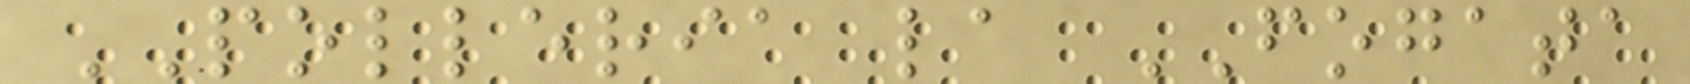POLLERIA la FOGATA
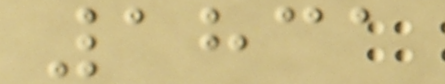1831
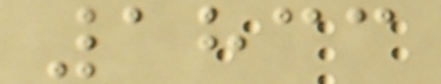1833
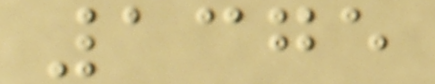1375
